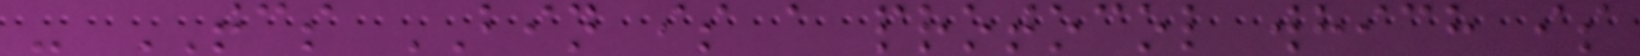- TCS BIN is a protocol which is
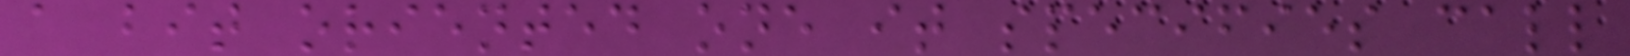a bit oriented one it specifies call
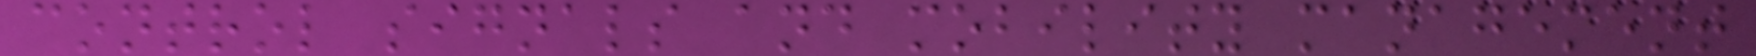control signals and mobility management
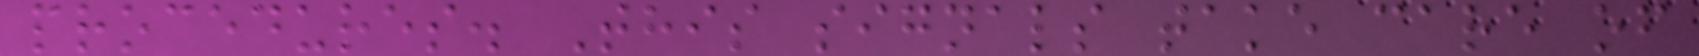procedures. This signals take care of
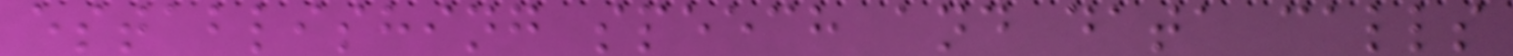establishing speech and data calls
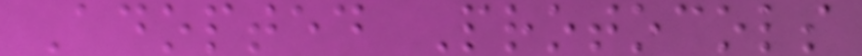Adopted Protocols
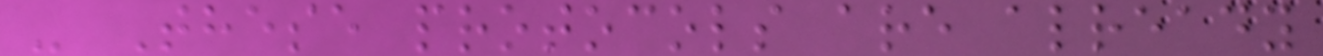- These protocols are already
